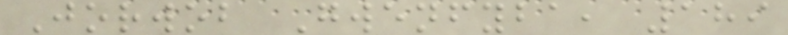Jorwob Gwenfyba, 189
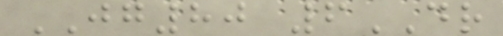JG80 6DR
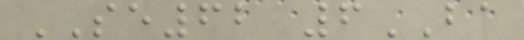SE62 6BA
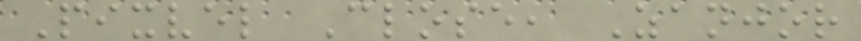Pixvel Close, Zanjor
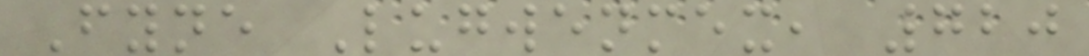Fyne Lugwenmex, 720
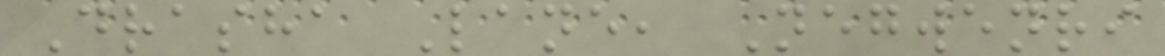Drasha Lane, Negwenri
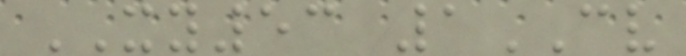XY53 1CV
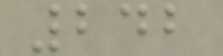242
